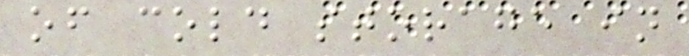of cold storage in
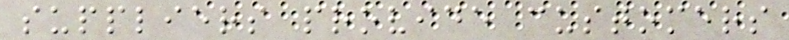suppliers provide customers
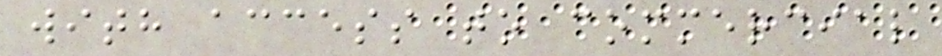with access to commercial
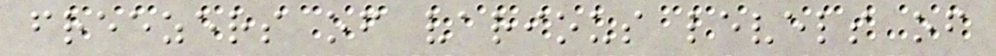freezers of various levels of
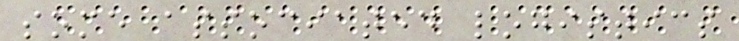some associated logistics
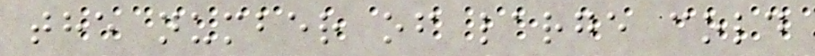the number of large cold
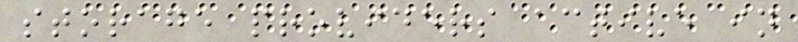storage providers active in
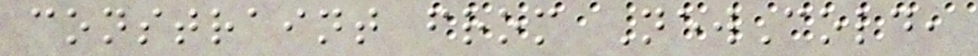constraint from NewCold,
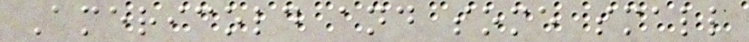Americold and some small
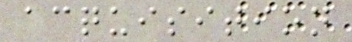acquisition
